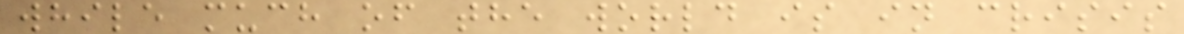while much of the world is in crisis
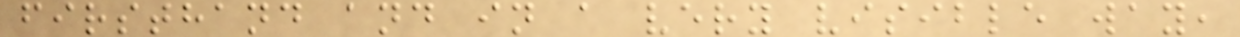firsthand and in a very visible way,
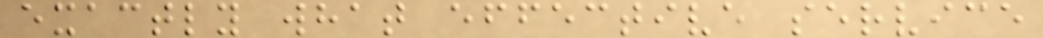exactly what effective service
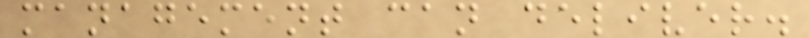management can deliver.
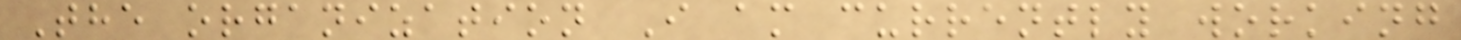The organization I am currently working
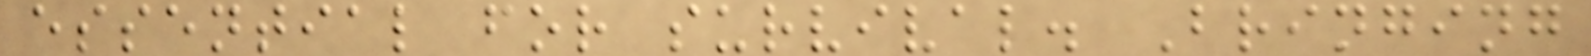essential for survival. Bringing
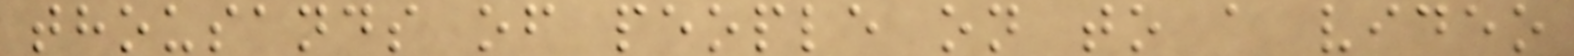thousands of people on to a video
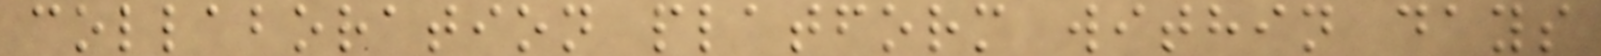collaboration platform within days
